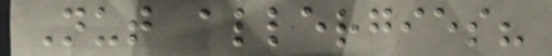Nut allergies?
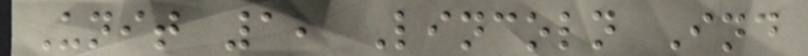Unit 1, Lincoln Ind
